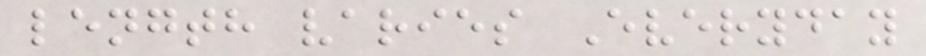length varies Everyday
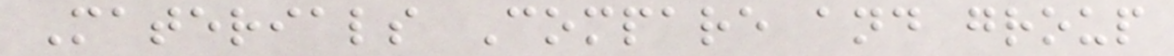Materials Compare and group
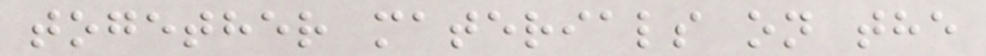together materials on the
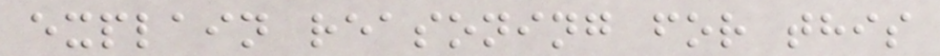explain reasoning for this
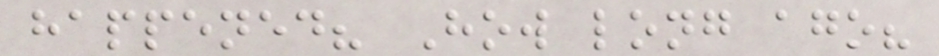happened? How long ago?
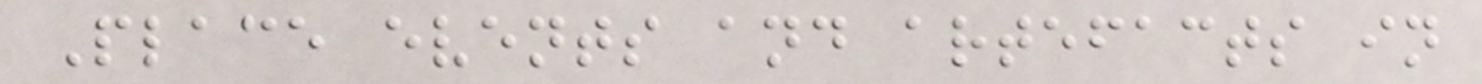Place events and artefacts in
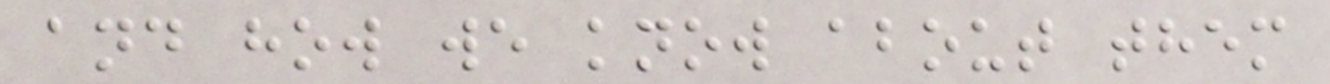and how we know about them
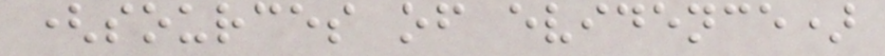(sources of evidence)
